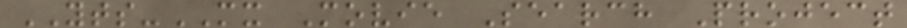YTS-MX Movie Search Project
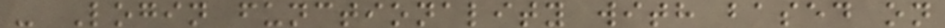- Login functionality with based on
